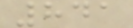841
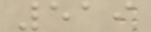519
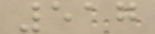517
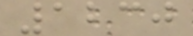1230
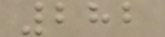282
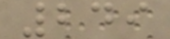249
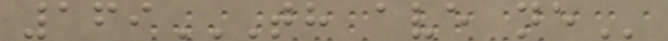169TH AVE NE
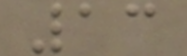13
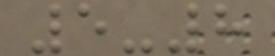5-8
